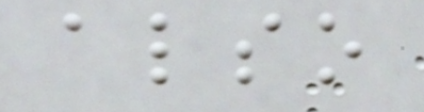also
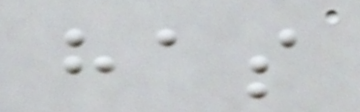has
